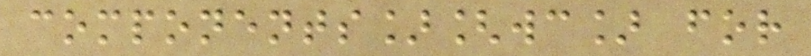components][wc] for
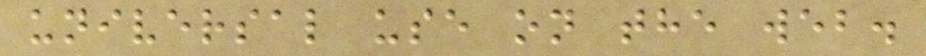universal use on the web.
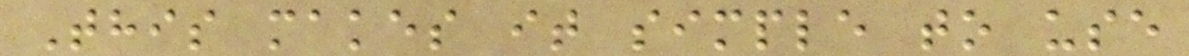This makes it simple to use
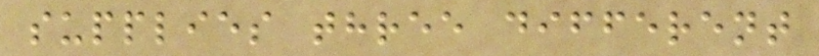supplies three different
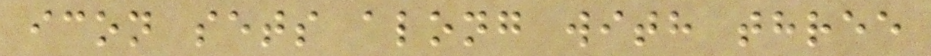icon sets along with three
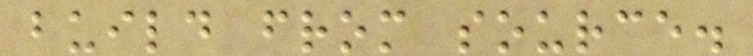build from source.
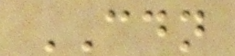CDN
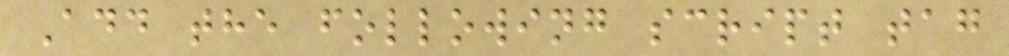Add the following script tag
